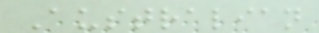Australian
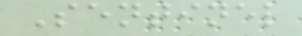Sentinel
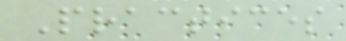Practices
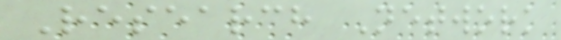Research Network
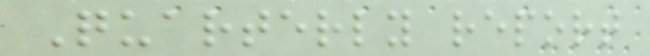Quarterly report
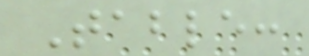Table:
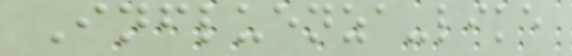Influenza-like
